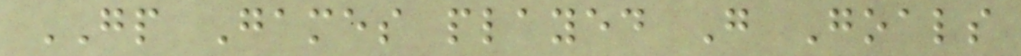GP Games played G Goals
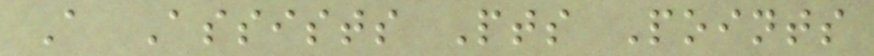A Assists Pts Points
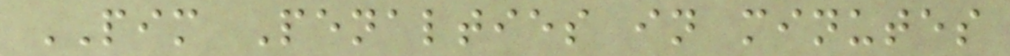PIM Penalties in minutes
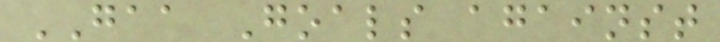GAA Goals against
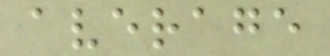average
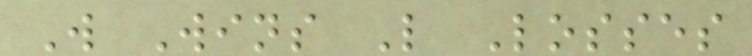W Wins L Losses
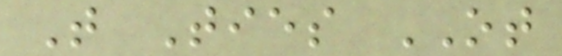T Ties OT
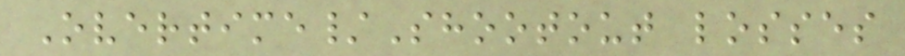Overtime/Shootout losses
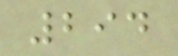294
